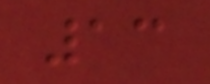13
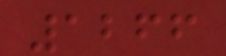1266
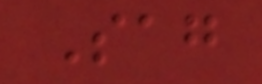Sag
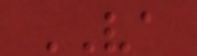VA
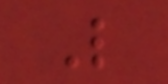L
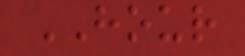HOUR
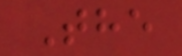The
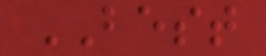BEST
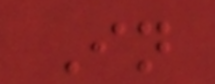In
